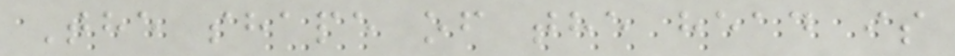The shape of the head is
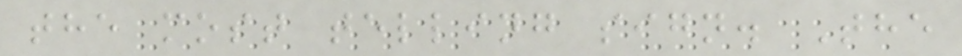the most telling sign. The
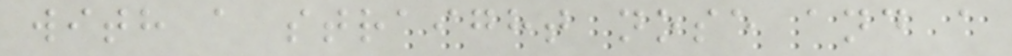with a straight nose and a
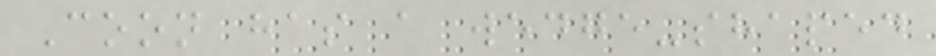Coon has a wedge-shaped
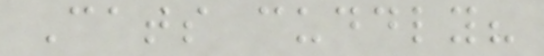Cats cuddly?
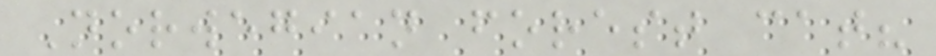Norwegian forest cat?
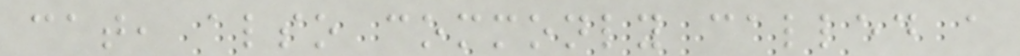cat, also commonly called a
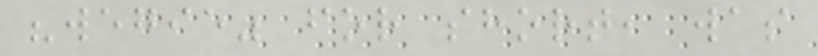"wegie" for short, was
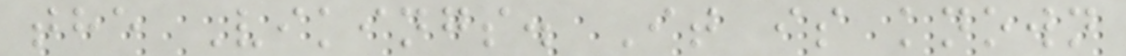the Vikings. It is known
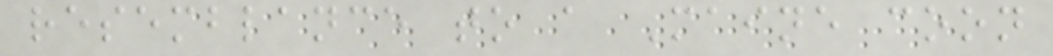resemblance to a Maine coon
